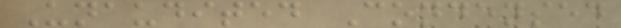Unaudited Condensed
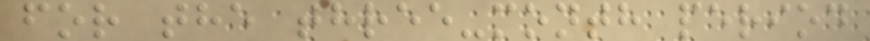for the three-month period
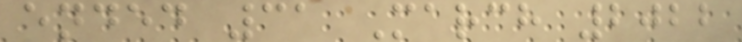ended 31 March 2022
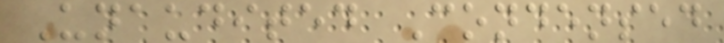Unaudited Condensed
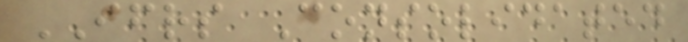IFRS Consolidated
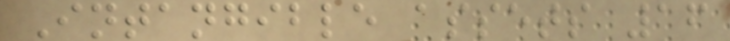Intangible assets 16
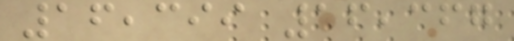16,399 16,367
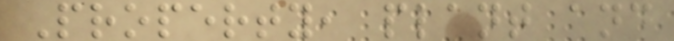Property, plant and
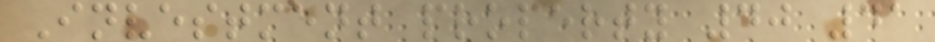Investment property 40 41
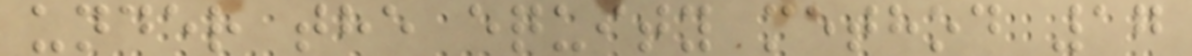under the equity method 17
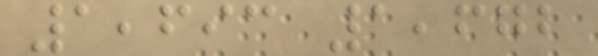1,693 1,672
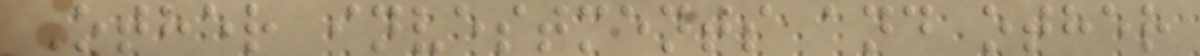Other investments and other
